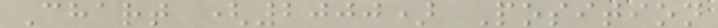Chart (2000) Position
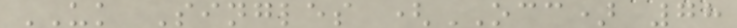UK Singles (OCC) 78
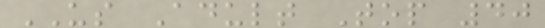US Adult Top 40
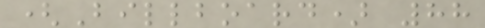(Billboard) 88
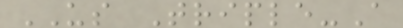US Triple-A
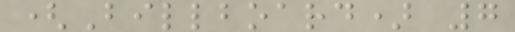(Billboard) 7
